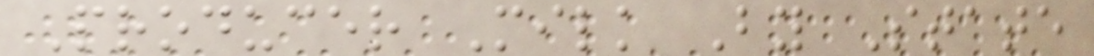Producer Milk By State
